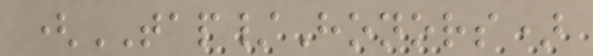(TAP/Honors)
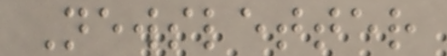Newsletter
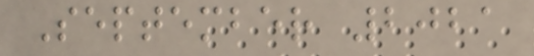September 2021
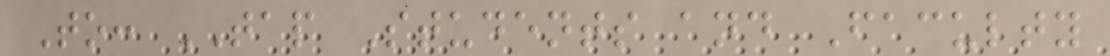To: TAP Students and Faculty
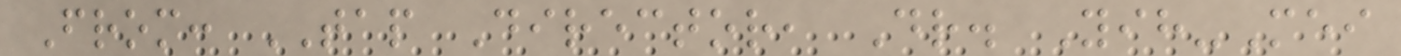From: TAP Director, Dr. Yih-Mei
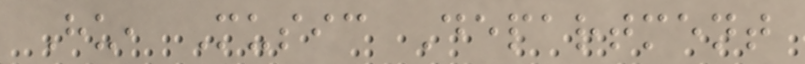Hu, Music Department
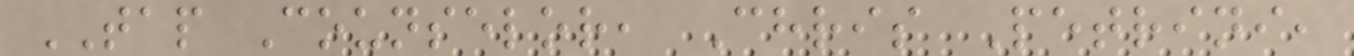TAP Counselor, Chris Petrini,
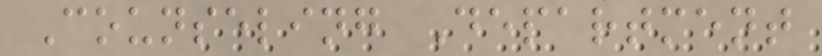Counseling Department
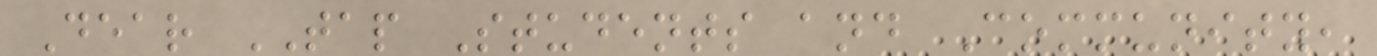Dear TAP Students and Community,
